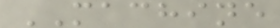MACHINE
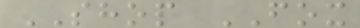SHOP FOX
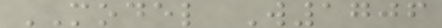MODEL W1706
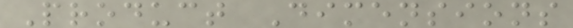Product Dimensions
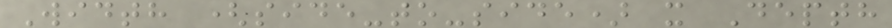Width (side-to-side) x Depth
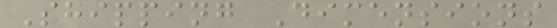Shipping Dimensions
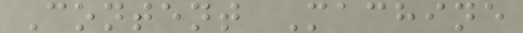Content Machine
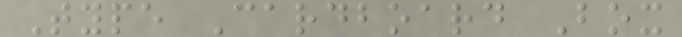Type Cardboard Box
